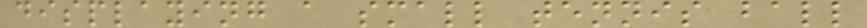displaying a small tennis ball
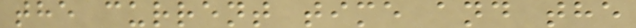the current time and the
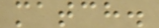match.
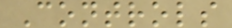Controls
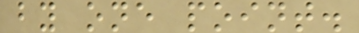by one point.
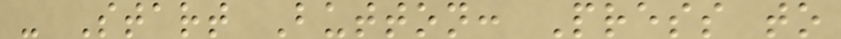- Start Button: Press to
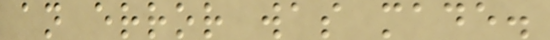an error was made.
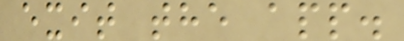exit the app.
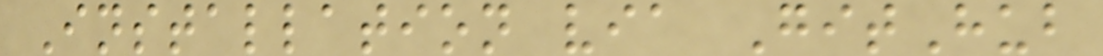Installation via GitHub
